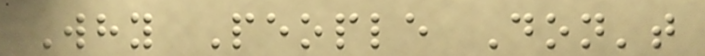Why People Don't
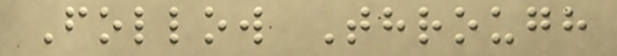Follow Through
